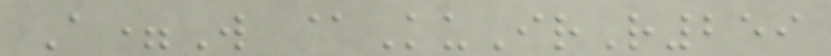A=W @KuIrR259
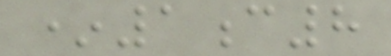*1c8
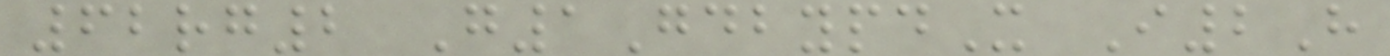62rg2 G1GdbypdX I2H
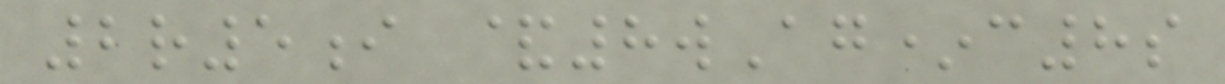2r5i &8wAg*c8s
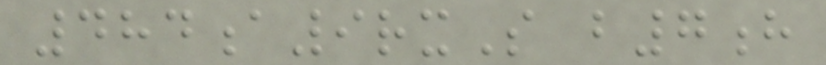484a9rxS b7h
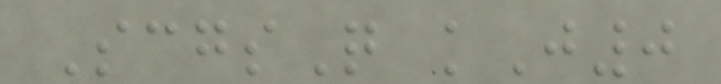ScgsQ kJ0
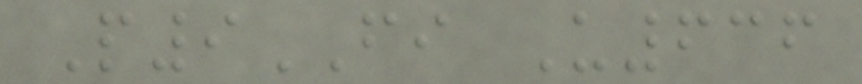P9FI U636
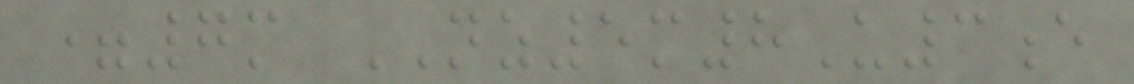=7m NZ5m8U3e
